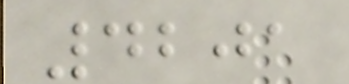4201
